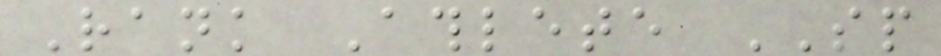Rank Athlete SP
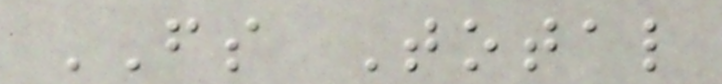FS Total
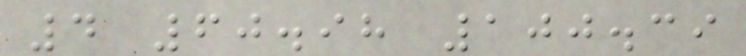4 60.98 100.39
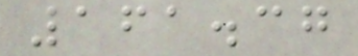161.37
